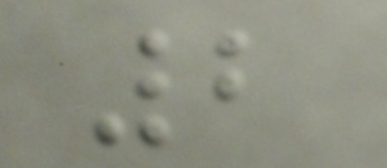2
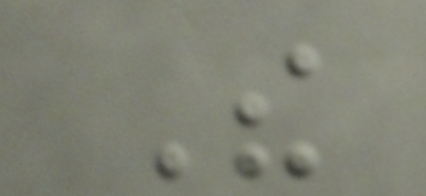The
